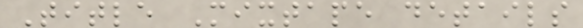Title Mixtape details
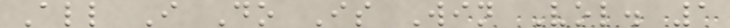All I Do Is Win Vol. 1
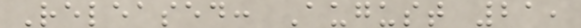Released: August 21,
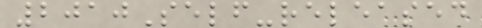2010Self-released
